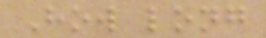How long
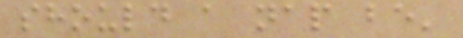should a nap be'
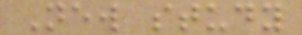New study
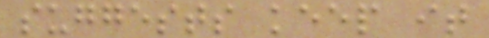suggests keep it
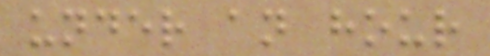under an hour
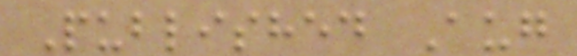Published Aug
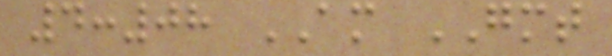4:08 AM GMT
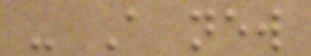- A new
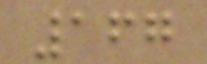167
